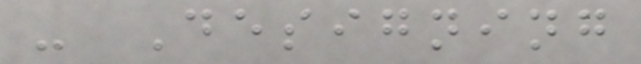- Designing
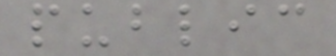public
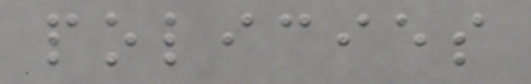policies
